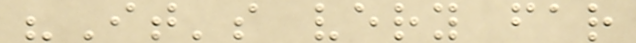"It's very far
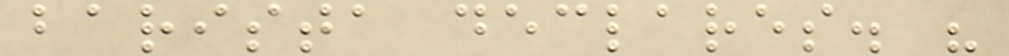barista declares. "
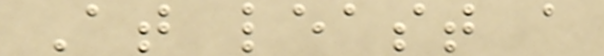At least a
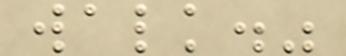walk."
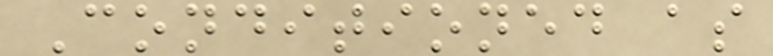Conditioned as
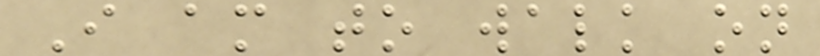I am to walk on
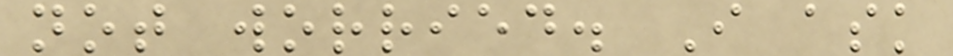not worried. I ask
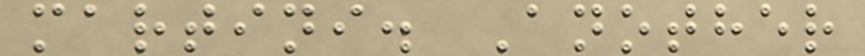martini. Another
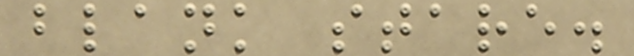blank stare.
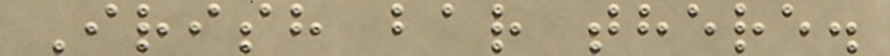Irish bar there.
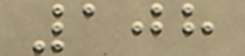108
